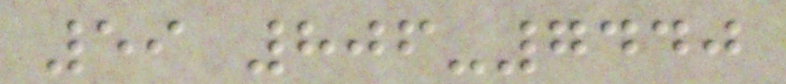59 806-7440
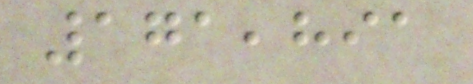171,891
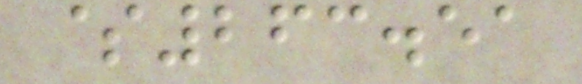$263.51
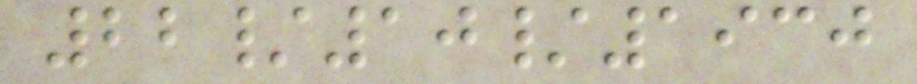22/10/1930
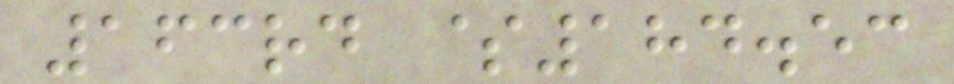163rd $184.53
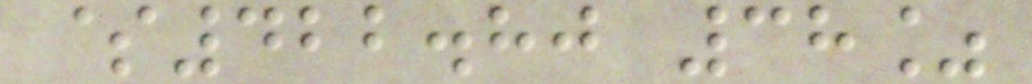$422.80 38%
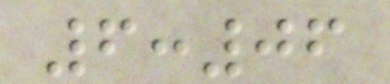6:06
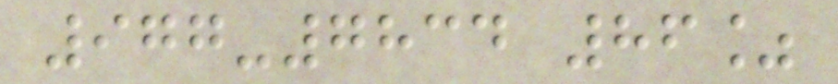977-7834 86%
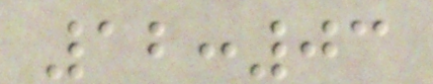12:03
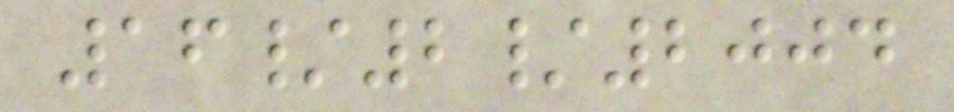16/2/2004
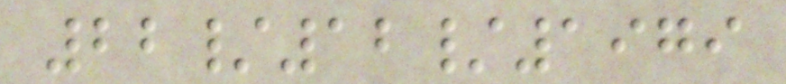22/12/1979
